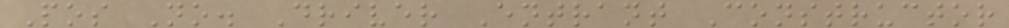Pos No. Driver Entrant Constructor
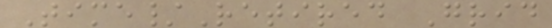Time/Retired Grid
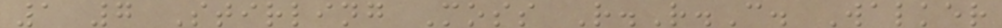1 7 Stirling Moss R.R.C. Walker
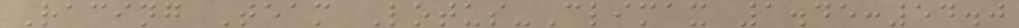Racing Team Lotus-Climax 1.45:54.0
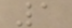1
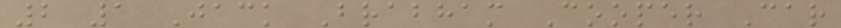2 1 Jack Brabham Cooper Car
